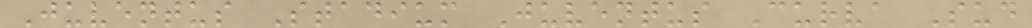Juventus Stadium Juventus Curva Sud
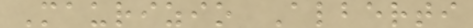Maurizio Alberti
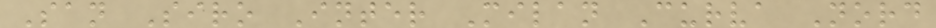San Siro Inter Milan Curva Nord
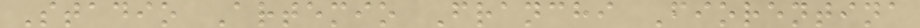Stadio Artemio Franchi Fiorentina
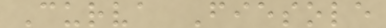Curva Fiesole
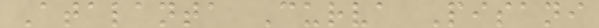Atalanta Curva Pisani
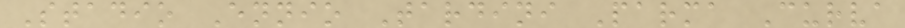Stadio Ennio Tardini Parma Curva
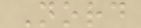Nord
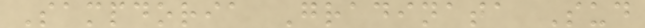Sampdoria Gradinata Sud
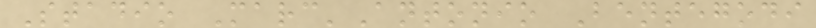Stadio Marc'Antonio Bentegodi
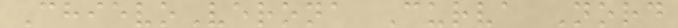ChievoVerona Curva Nord
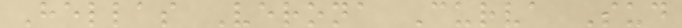Hellas Verona Curva Sud
